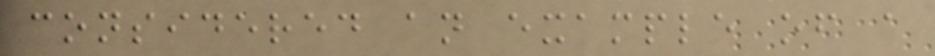considered an example of a
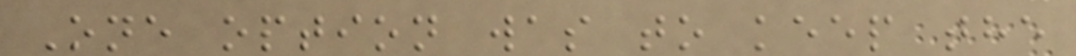One option was to keep the
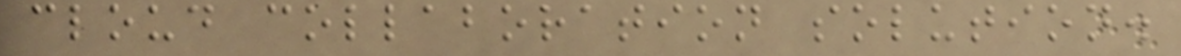cloud collaboration solution.
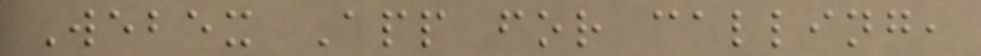Webex App for calling,
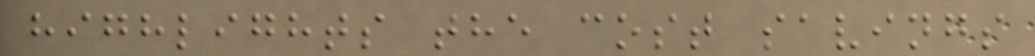highlights the cost savings
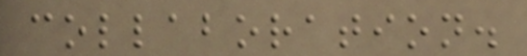collaboration.
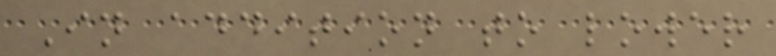In addition to lower
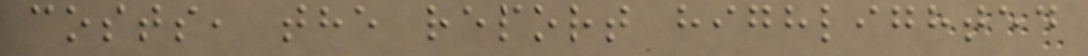costs, the report highlighted
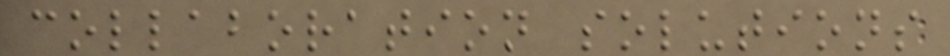collaboration solutions
